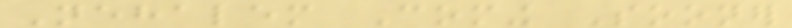Nehalem Coming Sooner
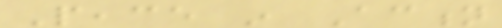Peace in Action
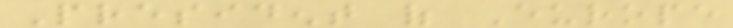President of Europe
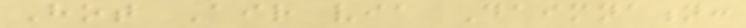Hot Air via Daimnation:
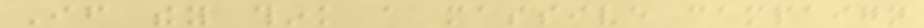If they think a massive campaign
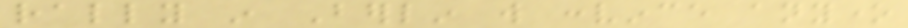rally in Berlin will convince anyone
